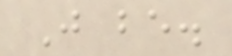Just be.
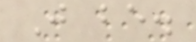Just be.
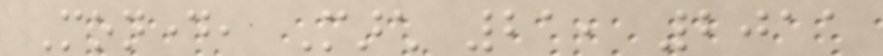Monday, March 21, 2011
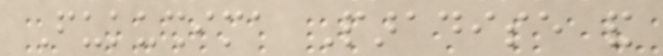Fukushima Paradise and
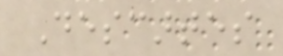Descartes
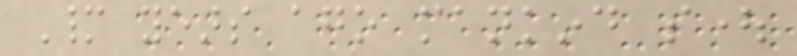Many years ago mankind sought
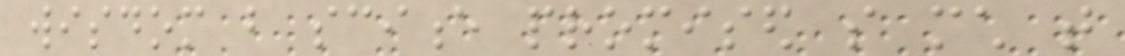wisdom but science promised so much that
